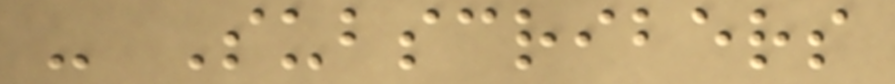- Subscribers
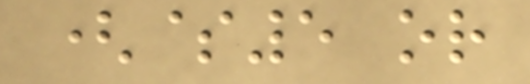($5 or
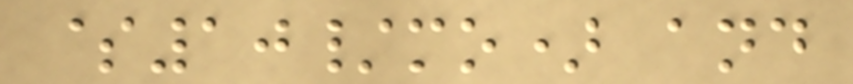$10/mo) and
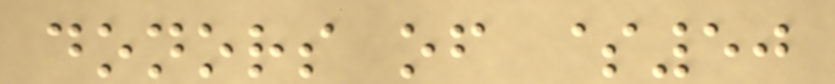donors of $50
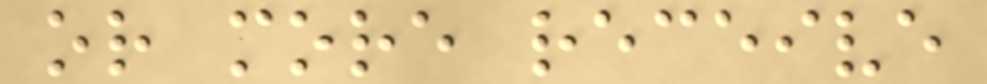or more receive
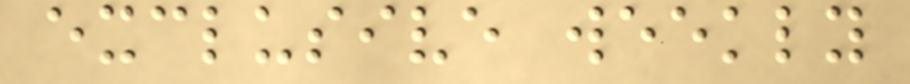exclusive weekly
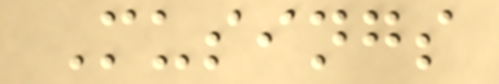Musings
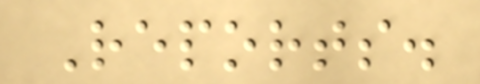Reports.
